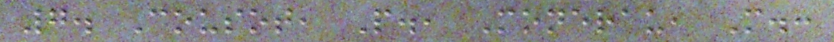7. Cousot, P., Monerau, M.:
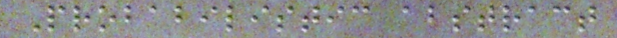Probabilistic abstract
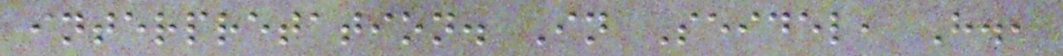interpretation. In Seidel, H.,
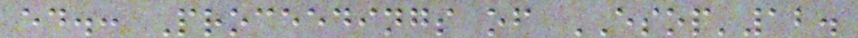ed.: Proceedings of ESOP'12.
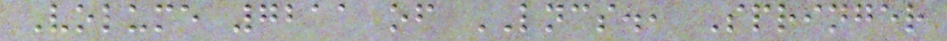Volume 7211 of LNCS., Springer
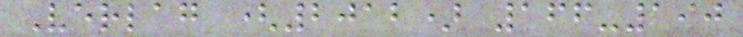Verlag (2012) 166-190
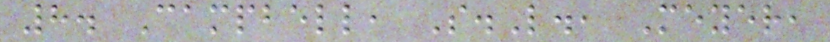8. Campbell, S.L., Meyer,
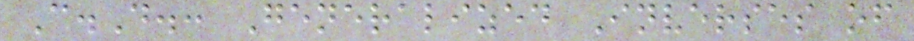C.D.: Generalized Inverses of
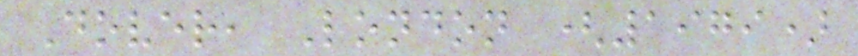Dover, London (1979)
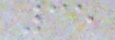35
